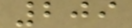209
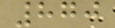870
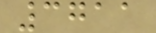3711
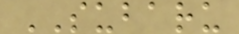SUBARU
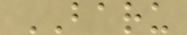BARU
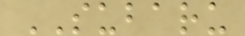SUBARU
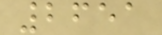2651
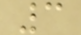3
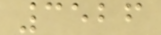3526
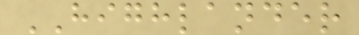HIGHLANDER
